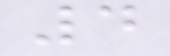4
